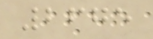2675
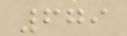679
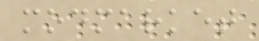modmarket
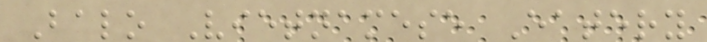Balo Vietnamese Eatery
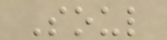Soul
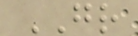GR
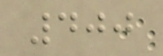400
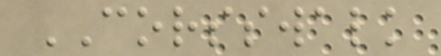CORSSWALK
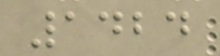1424
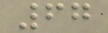67
